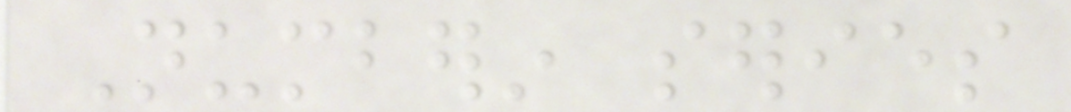Numberin series
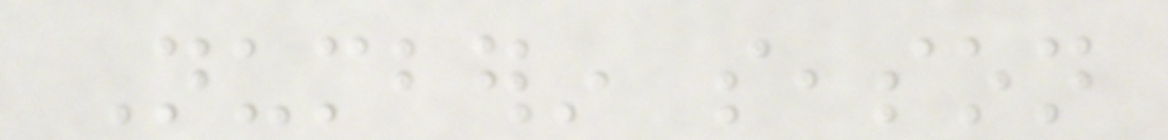Numberin season
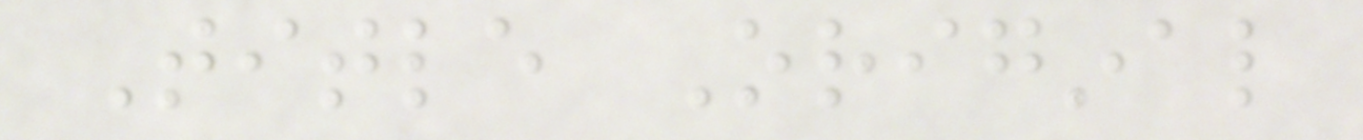Title Original
